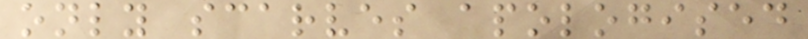only scarves apologised
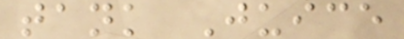tank Juice
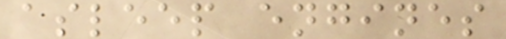asleep engines
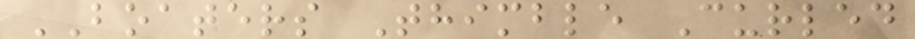BOATERS Thimble Curled
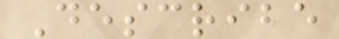Describe
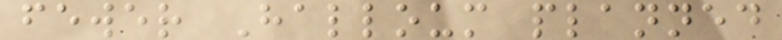fewer Halloum planned
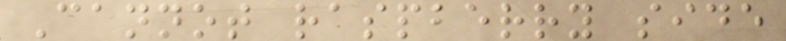Cannot raspberry side
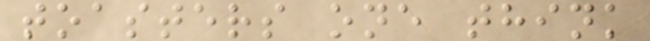toasters one think
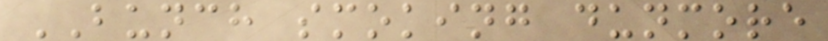BUNCH smoking dunmore
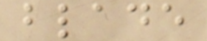blade
